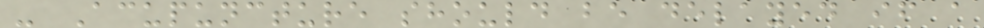- Acupuncture should be delayed if a
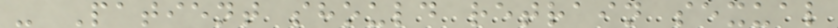- Patient should retrain sexual
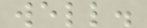well.
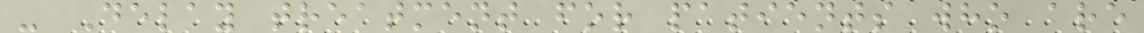- Delay treatment for patients who are
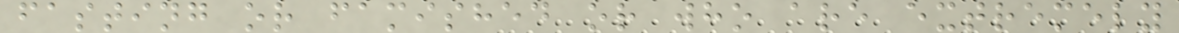fasting or famished or who are extremely
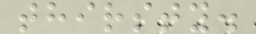thirsty.
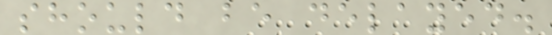should be delayed.
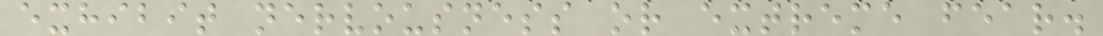exhibit nervousness or extreme fear.
